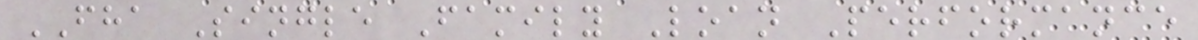FHA Single Family Loan Performance
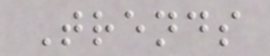Trends
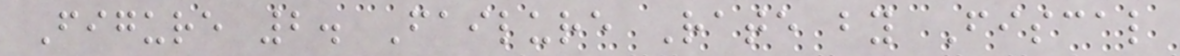Figure 2. Failure Rate by Fiscal
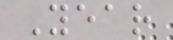Year
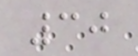30
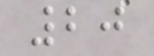20
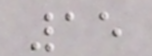15
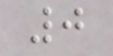0
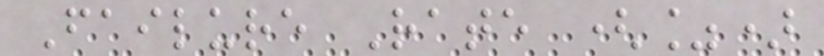Failure Rate (%)
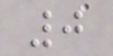0
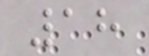18
